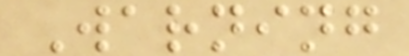Warning
